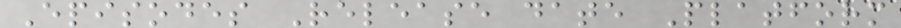Episodes Release date Platform
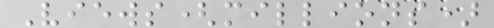Views(millions)
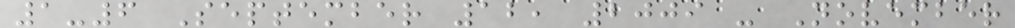1-6 September 12, 2009 - November
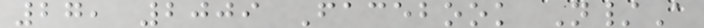27, 2009 Facebook N/A
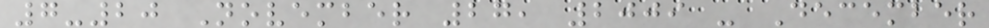7-20 November 27, 2009 - December
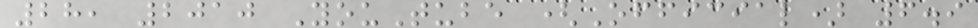28, 2010 YouTube (Official) 6.9
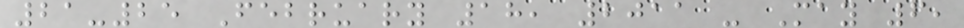21-25 February 18, 2011 - May 6,
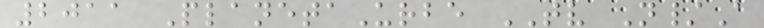2011 PlanetaUrbe TV N/A
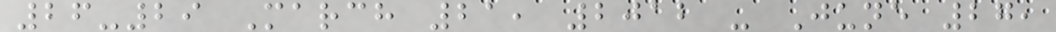26-29 March 21, 2012 - June 27,
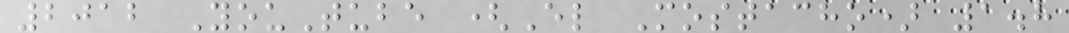2012 YouTube (El Mostacho) 1.8
